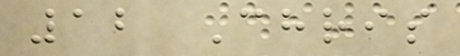12 Chris
